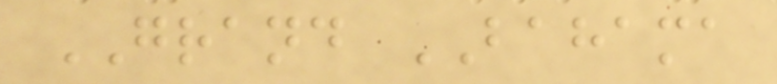GRAND BAHAMA
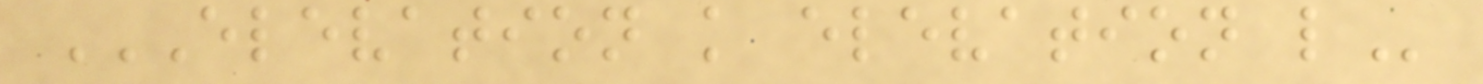ELEVATION K ELEVATION L
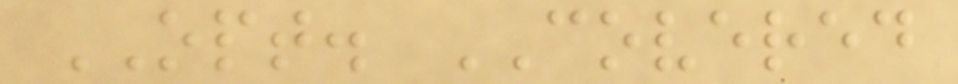OPT. COVERED
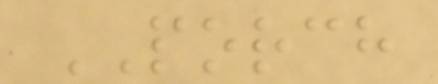PORCH
